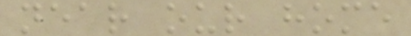near our home
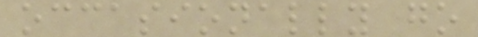occasionally go
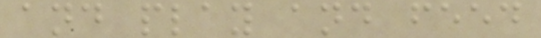and play and feed
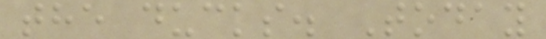the ducks. Today
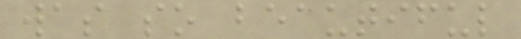was so beautiful
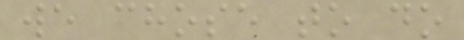we chose to do
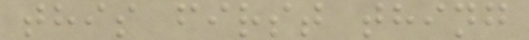this first thing
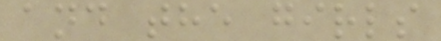and the girls
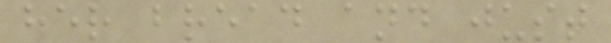her bread and just
